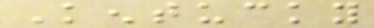Kentucky
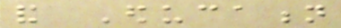and Education
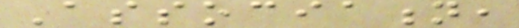Association,
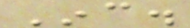Inc.
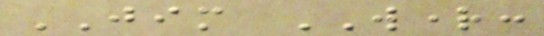JIM WRIGHT:
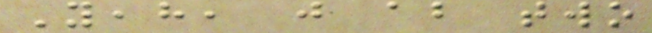Yeah, just about two
